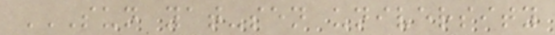SUN YAT-SEN UNIVERSITY
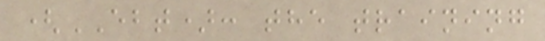(EBT): the training
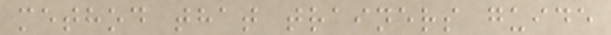method that trainers guide
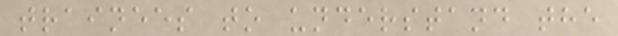trainees to understand the
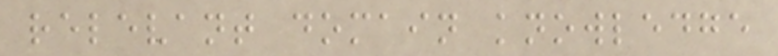relevant domain knowledge
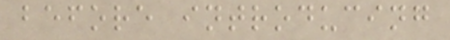before introducing
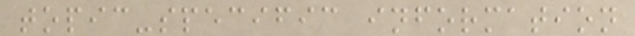topic-specific information
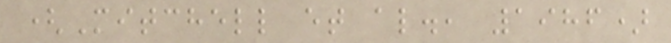(Mitchell et al., 1986)
